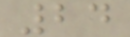24
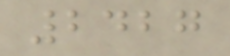2427
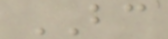BC
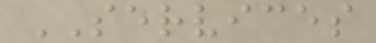SERVICES
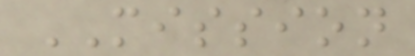MISSION
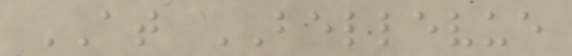AT BELLEVUE
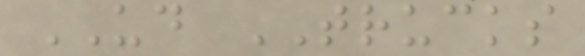UD TRUCKS
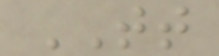TT
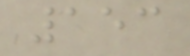153
